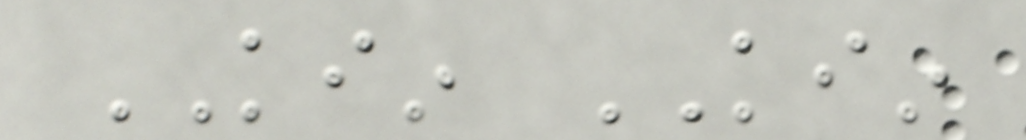KIIN KIIN
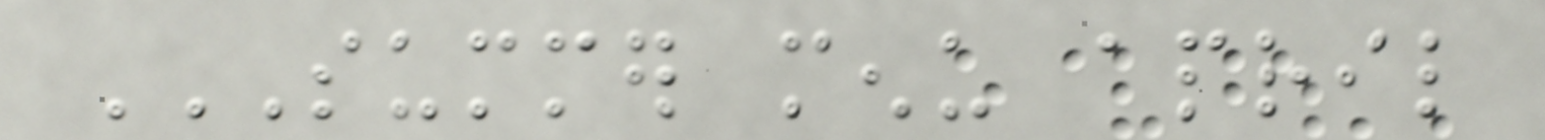SUMMER MENU APRIL
